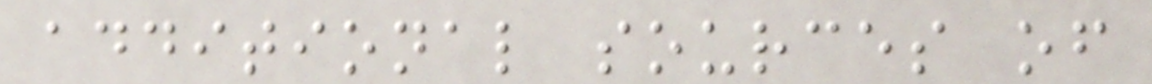additional sources of
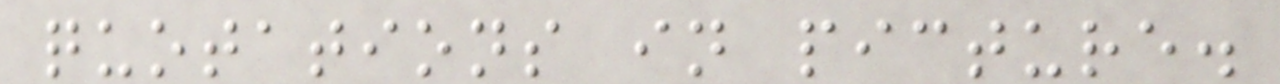quotations in picture.
